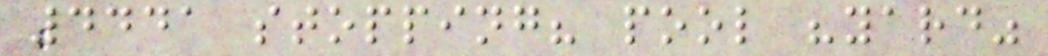4441 stopping? pool "yard"
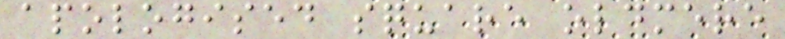apologised square oldmere
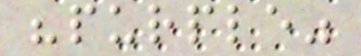"purple"
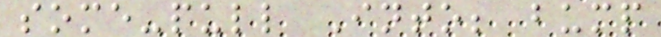some-pull Into; bump
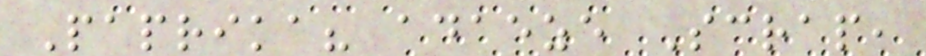Paprika? adaeze Scrap,
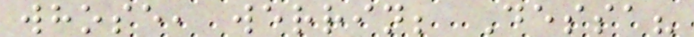whose, werrin; Dessa?
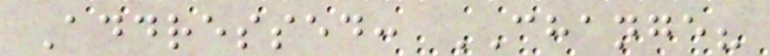Addressed: CHANGE?
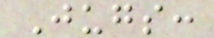Jugs:
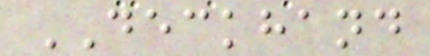DECKHAND
